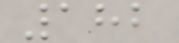182
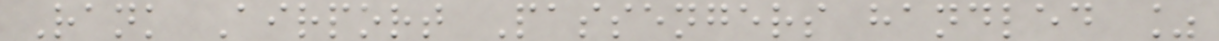Rank Airport Passengers handled %
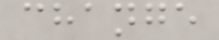change
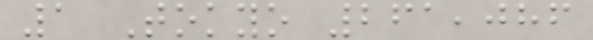1 Tokyo 261,086
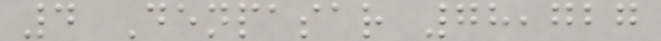4 Denpasar 78,727
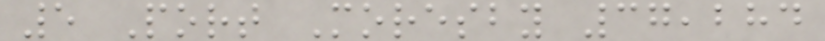5 Port Moresby 37,284
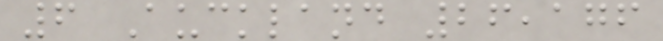6 Auckland 26,176
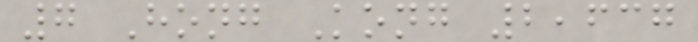7 Hong Kong 2,637
